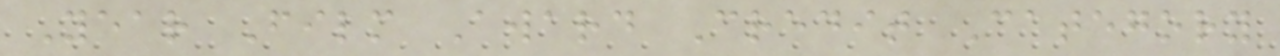Year Film Award Credit Category
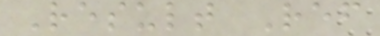Result Ref
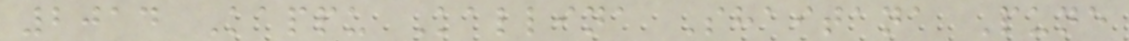2014 Kappu Kallina Shaitana Pune
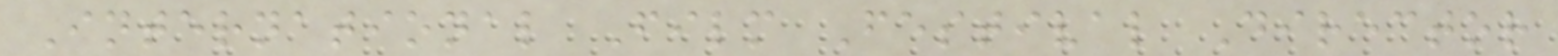International Film Festival Director
